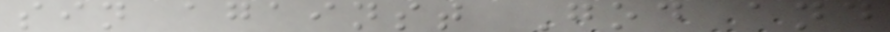sin against God and
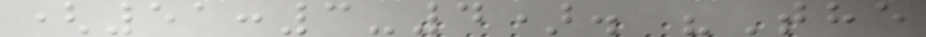(51:3-4). "The
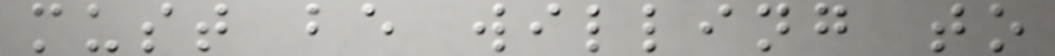must be willing to
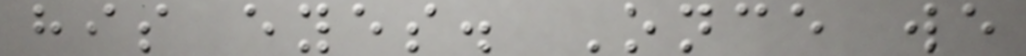his eyes. Once we
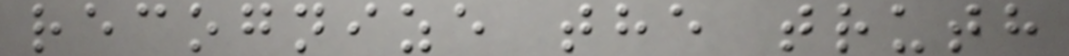recognize the truth
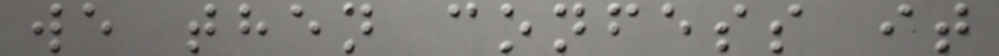we then confess it
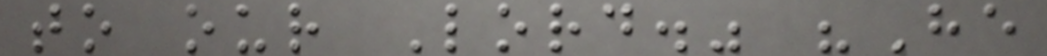to our Lord." "He
